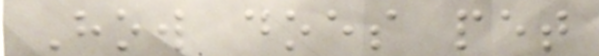How does pet
